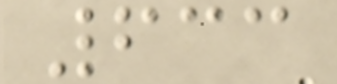633
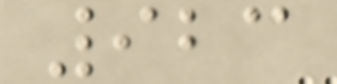923
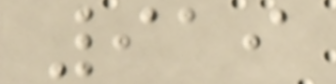919
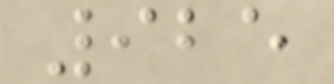925
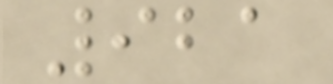921
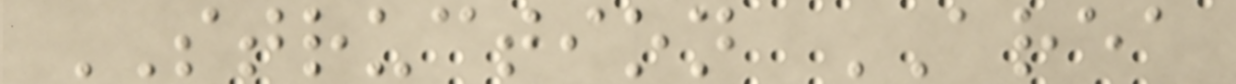STRUCTION AREA
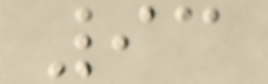93
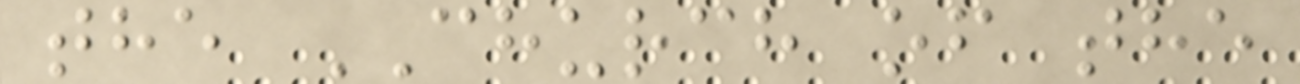the CHURCH of the
